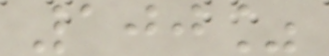100%
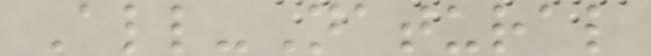All-Natural
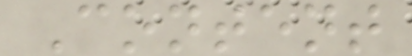Content
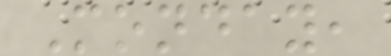Monday,
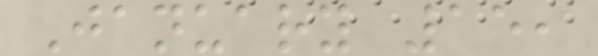January 15,
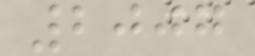2007
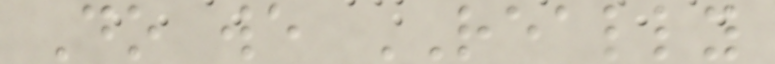Do we REALLY
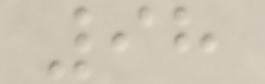98
